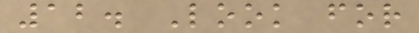12. Look for
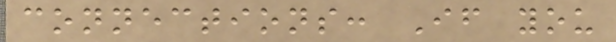connections: If you
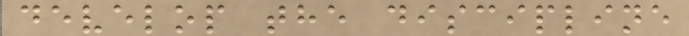develop the discipline
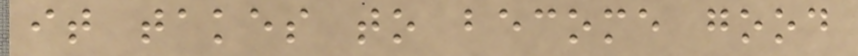it takes to become good
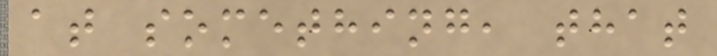at something, that
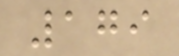179
